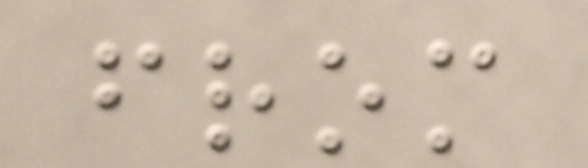from
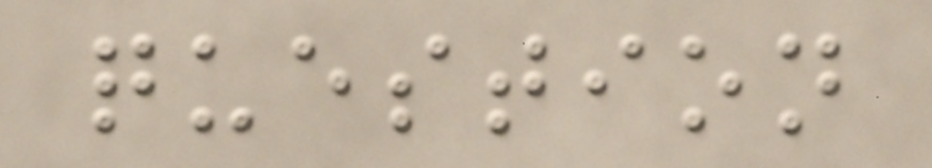question
